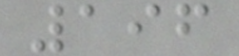196
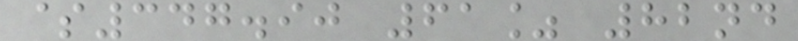$347.90 61% 82nd
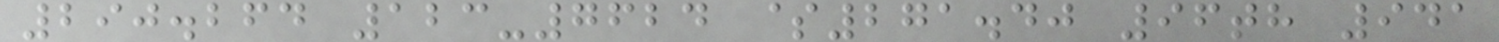290.264 123-7624 $271.40 96th 941
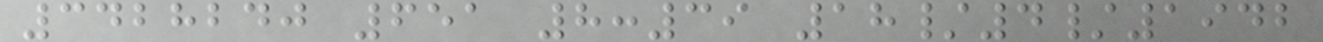3428240 651 8:39 18/4/1942
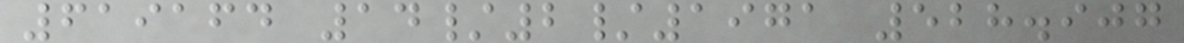619164 14/2/1971 528.907
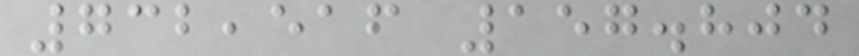732,516 157.804
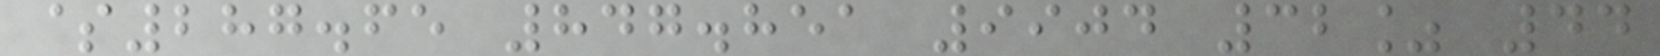$287.65 847.851 9904 32% 44
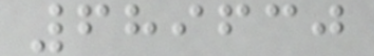689630
